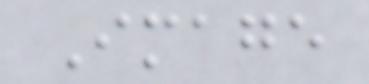Image
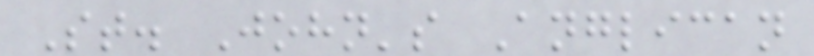St. John's Anglican
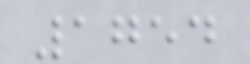1754
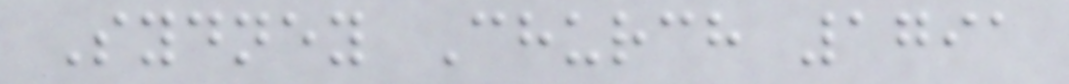Sydney Church 1791
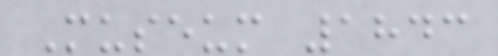Museum 1843
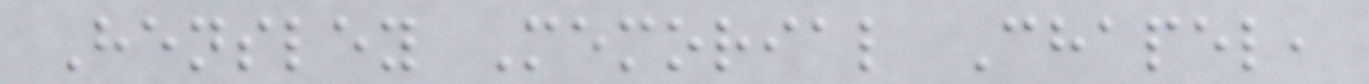Hensley Memorial Chapel,
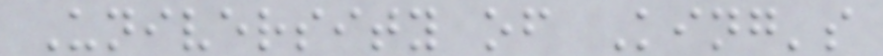University of King's
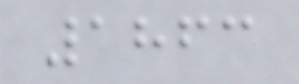1863
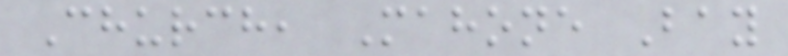Church, Mahone Bay
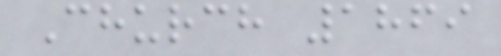Church 1869
